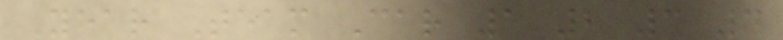Year Team Car 1 2 3 4
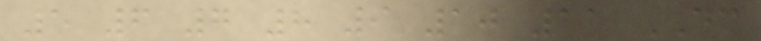5 6 7 8 9 10 11 DC
